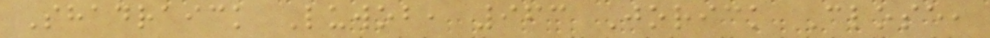Shadraick Luwob, 963 Jorick Close,
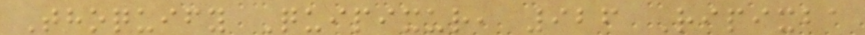Thoquify Quipixur, 926 Ripixba
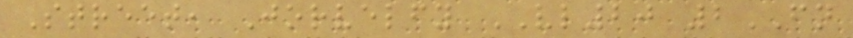Street, Jorvelfy VL20 2FN
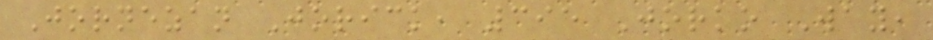Jornezan Jorick, 395 Jorko Way,
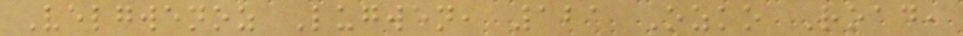Velgwenoz Lugwen, 121 Ozko Road,
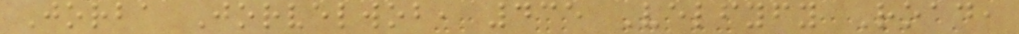Jorba Jorvelwob, 435 Velfyfy Road,
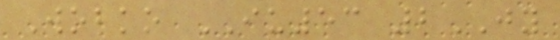Wobko IU53 2JY
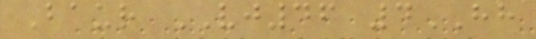Baur VJ46 4HH
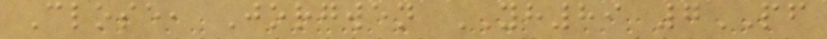Close, Jorgwen YH89 7PF
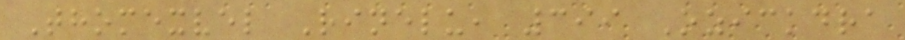Thomexvel Rinelu, 399 Ozickdra
